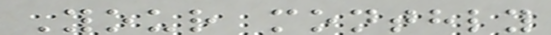Your monthly
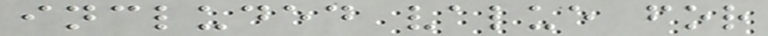included value for
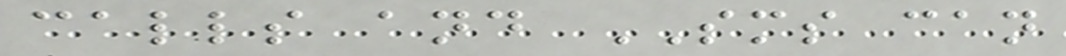calls and SMS can
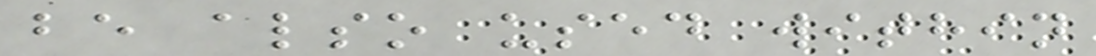be also used within
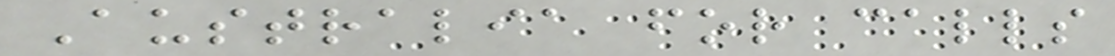Australia for calls
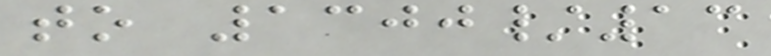to 1300/13
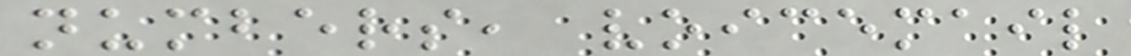numbers, voicemail
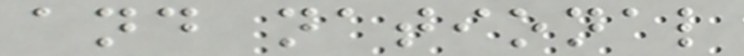and national
